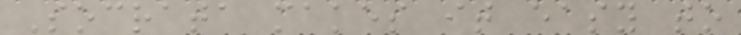Socrata makes it easy to
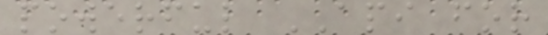powerful API for
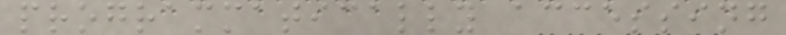programmatically accessing
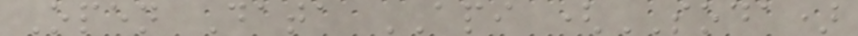Open Data API (SODA)
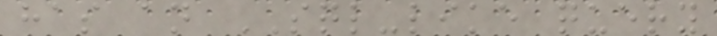has an SQL-like query
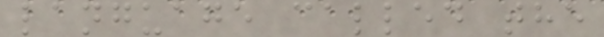language called the
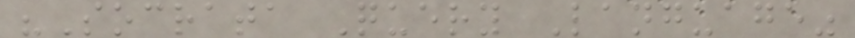"Socrata Query Language"
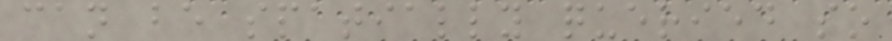can be spatially queried so
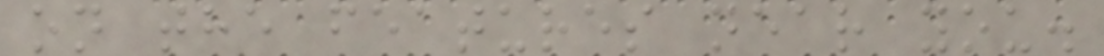on the features near you.
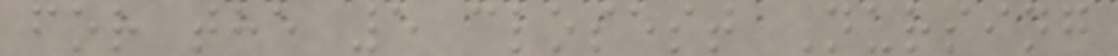for the 5 closest Nursing
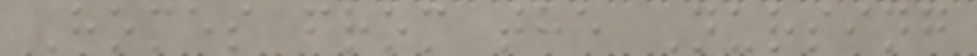Homes from the Nursing
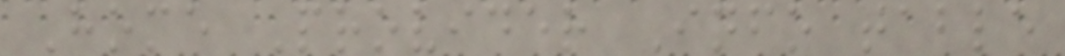Home Provider Info table
